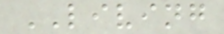LIVING
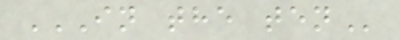IN THE TEN
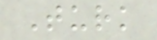Turk
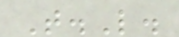T.L.
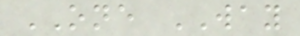ONE WAY
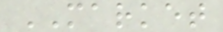MARKET
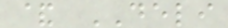& DELI
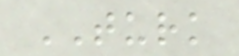TURK
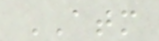ATM
